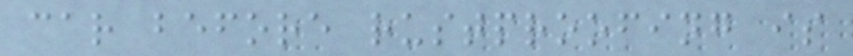car before rustproofing is
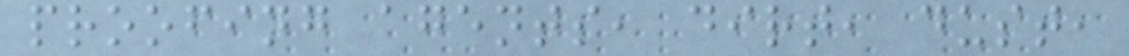proofing agents, dirt, dust,
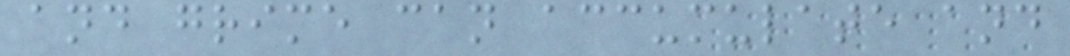and grime can accumulate and
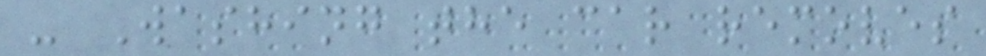- Washing the car removes
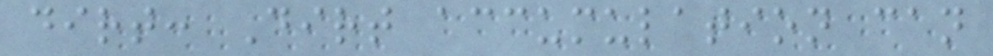dirt: Dirt accumulation can
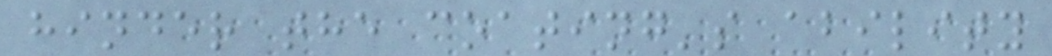hinder the coating's ability
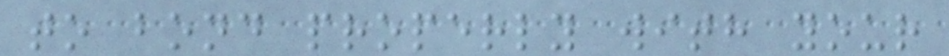to bond properly with your
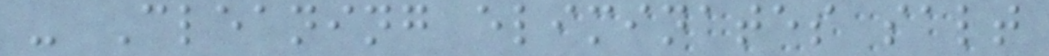- Cleaning eliminates salt
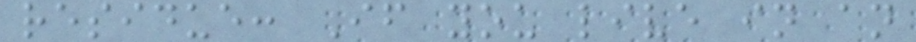residue: If you live in an
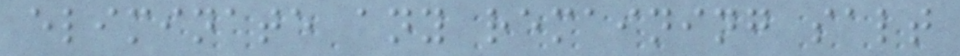eliminate any remaining salt
